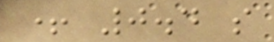+ 0.4 s
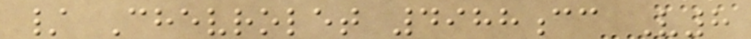/ Chevrolet 4988cc V8
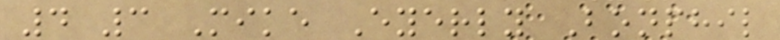4 3 Mike Eyerly Bonphil
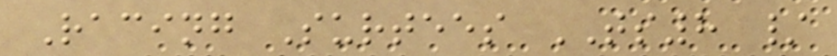Racing Surtees TS8 /
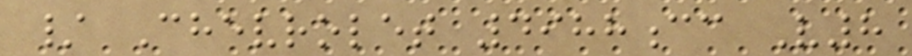/ Chevrolet 4988cc V8
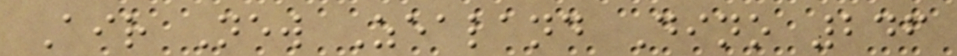Air New Zealand Dino 246
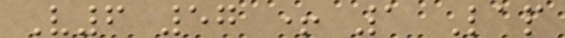V6 57 + 1 Lap
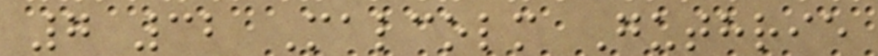7 32 Malcolm Guthrie
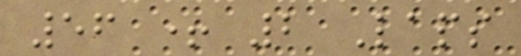56 + 2 Laps
